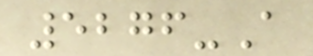5276-A
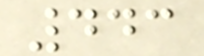443
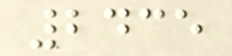2435
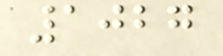1027
